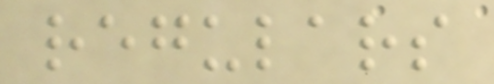regulars
